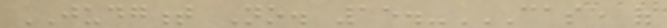JUDGMENT No. 15.-CASE OF
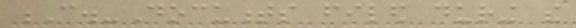C.-Documents filed during the
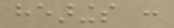hearings :
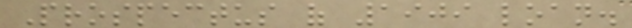Prospectus of 1909 loan.
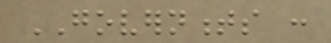GOVERNMENTS :
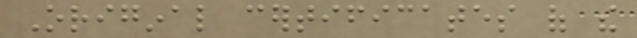Original certificates of the
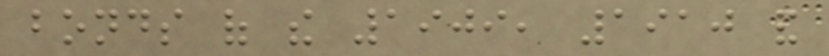bonds of the 1909, 1910 and
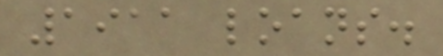1911 loans.
